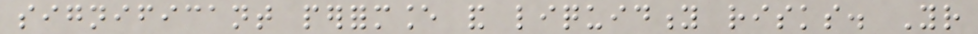significant performance and liquidity risks. Your
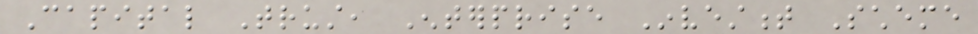Capital Trust, Enterprise Investment Scheme
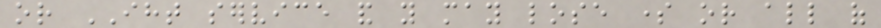or IHT service and you may lose some or all of
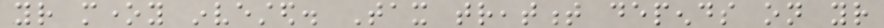your money invested. Tax treatment depends on your
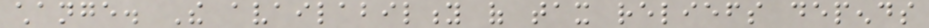change. The availability of tax reliefs depends
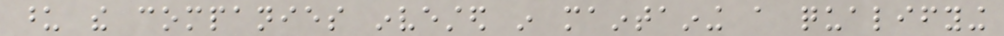upon the companies invested in maintaining a qualifying
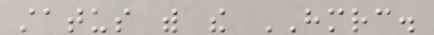status with the HMRC.
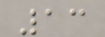13
